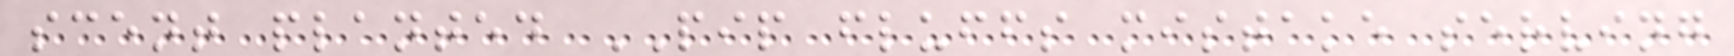scent planted PIP fluffs mistake serving
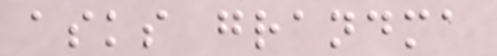asks grandma
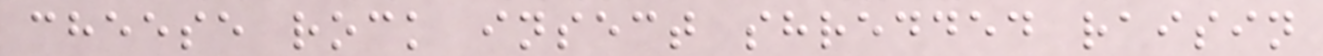cheese rock insect shredded raisin
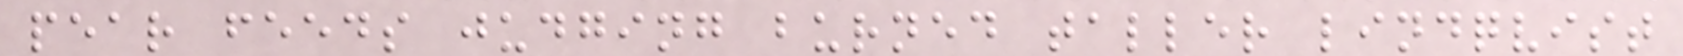pear feeds judging burned taller lindqvist
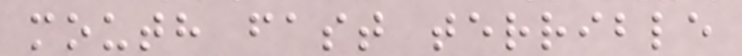mouth fast terrible
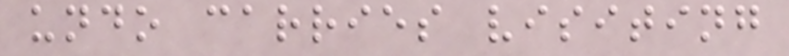undo carries visiting
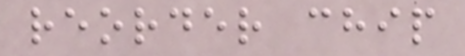reorder chip
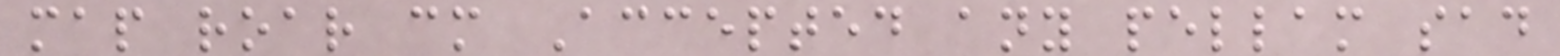map roar cm Accepted any pellam sad
